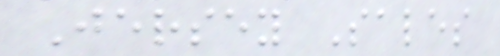Jersey Sales
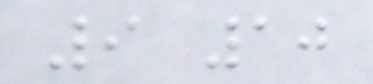9 10
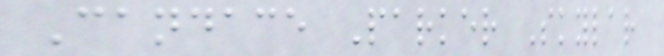Candace Parker Skylar
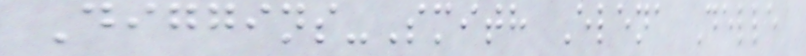Diggins-Smith Elena Delle
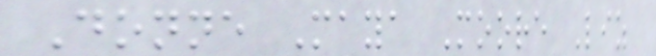Donne Maya Moore Liz
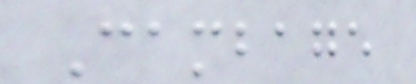Cambage
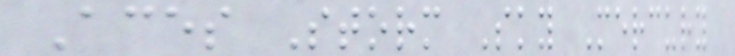Aces Storm Sky Mercury
